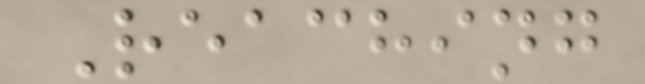Reaching
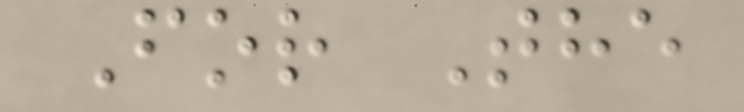For The
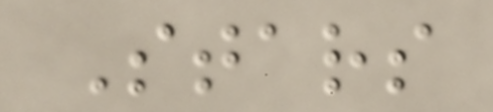Stars
